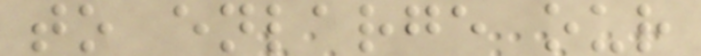to enlarge our
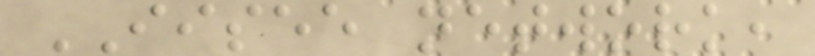IISEE network,
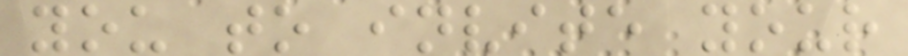you to invite your
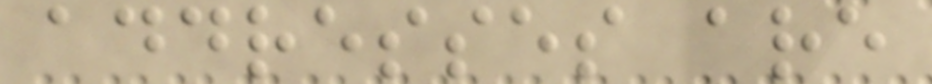addresses are
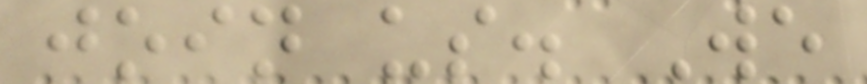join us. We
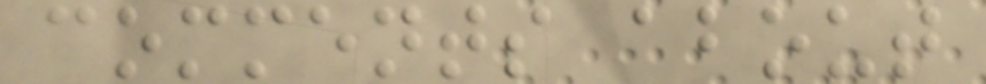comments about
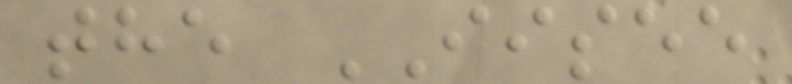the IISEE
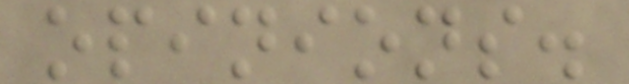opinions.
